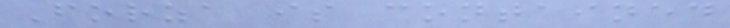Forza is contained
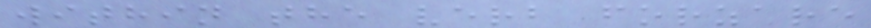within the verb forzare
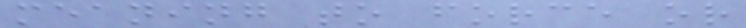meaning to force or
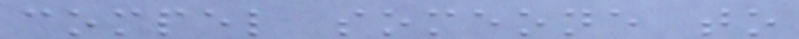compel someone to
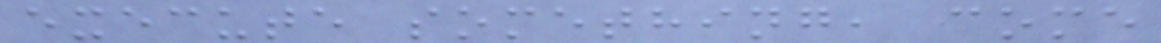execute something, come
